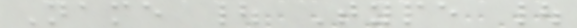Name | Type |
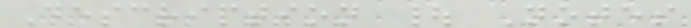Description | Notes
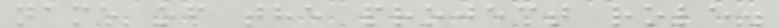name of the project role.
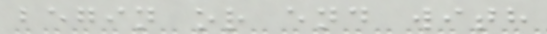begin or end with
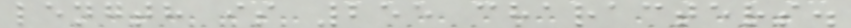length is 255 characters.
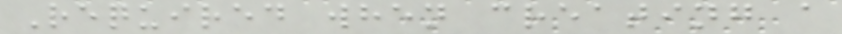Required when creating a
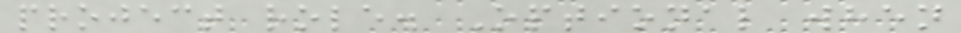project role. Optional when
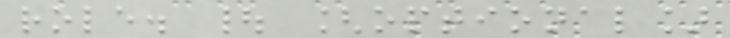role. | [optional]
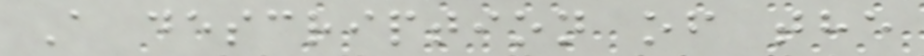A description of the
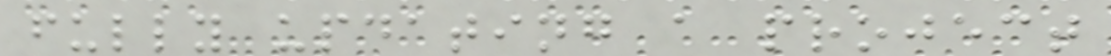fully updating a project
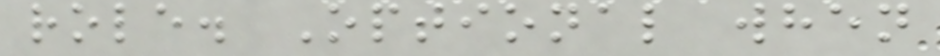role. Optional when
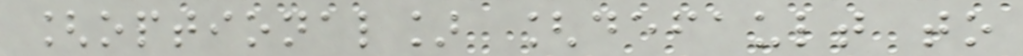[optional] [default to
